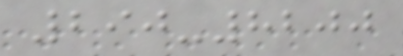290-8200
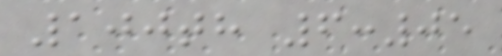100th 6:05
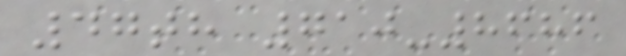47th 710-8686
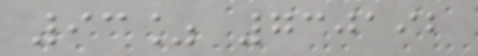93% 730192
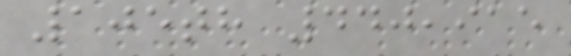105th 440,915
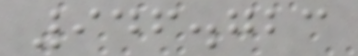946.723
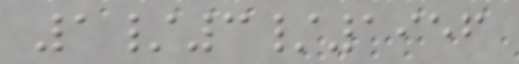1/3/1956
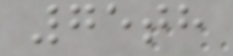75th
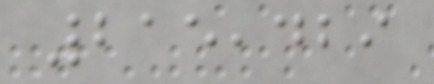215,429
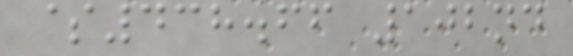$438.66 102nd
